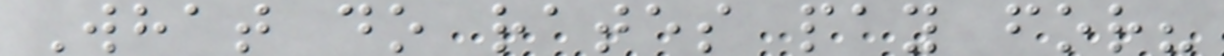What do rates pay for?
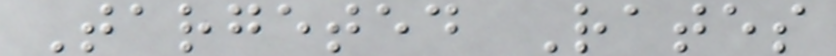Targeted Rates
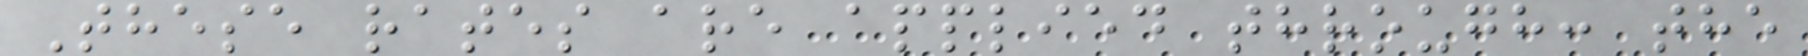These rates are applied through: the
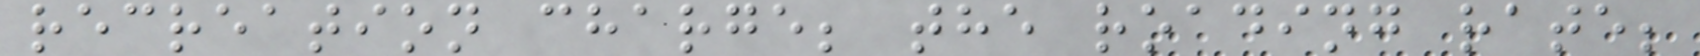recreation charge; the roading rate;
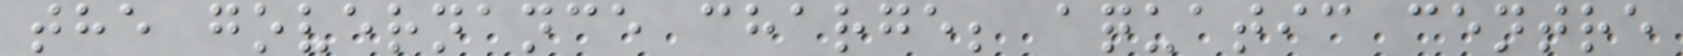the governance charge; aquatic centre
